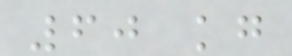60 kg
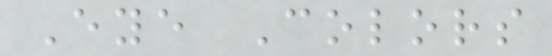Eye Colors
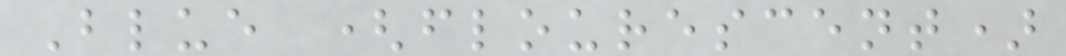Blue (flourescent)
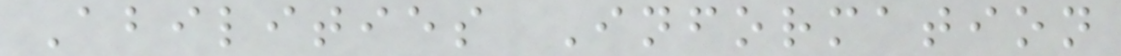Abilities Information
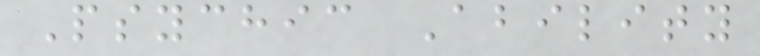Psychic Ability
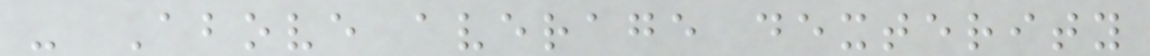- Above average dexterity
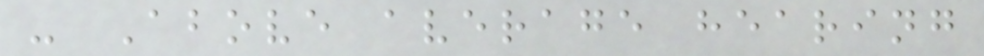- Above average hearing
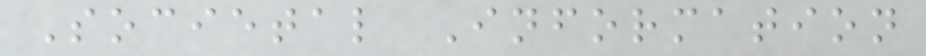Societal Information
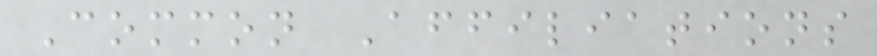Common Affiliations
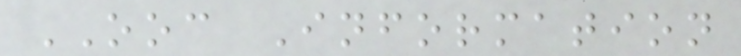OOC Information
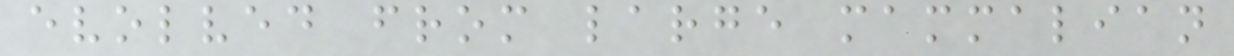evolved from large mammalian
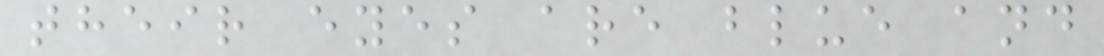their eyes are blue and
